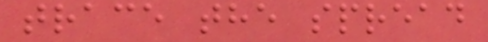trace the spread
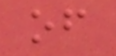of
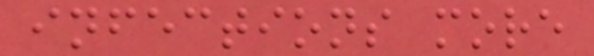infections more
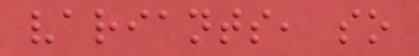variants, so
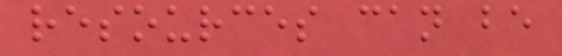resources can be
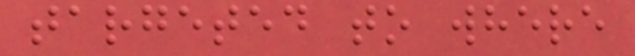targeted to where
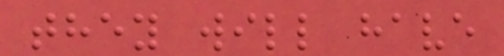they will have
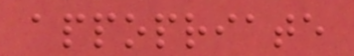appopriate
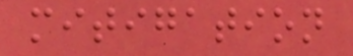mitigation
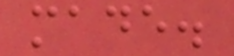made.
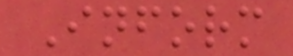Inform
